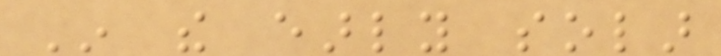In the early solar
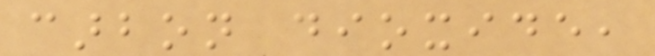carbon dioxide,
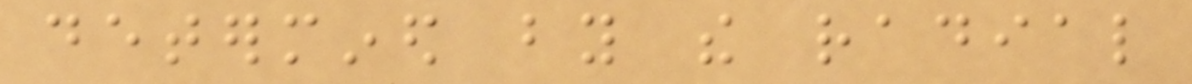determined by the radial
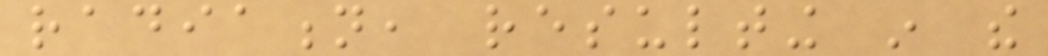radiation, resulting in the
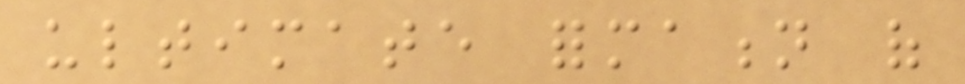ultimate formation of
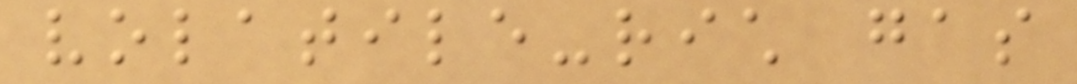volatile-rich gas
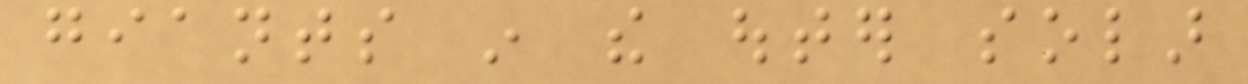giants in the outer solar
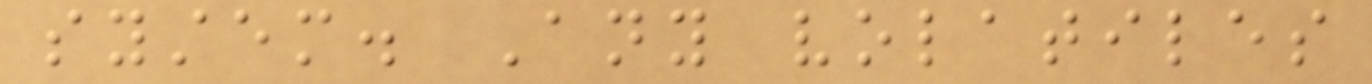system. Any volatiles
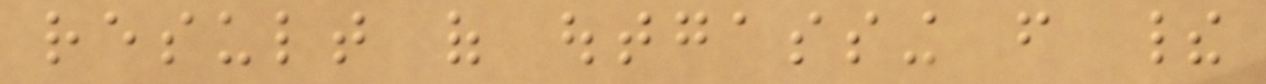result of outgassing from their
